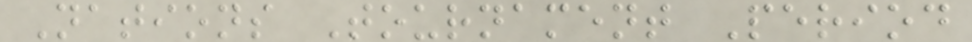Nations Tournament Period
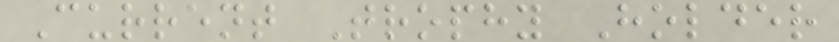Current Trophy Holder
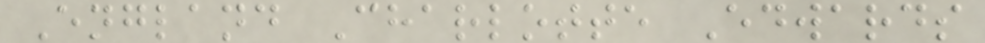England Charlotte Edwards
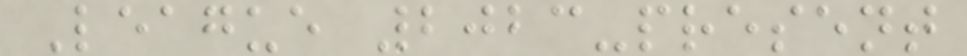League 2023-present
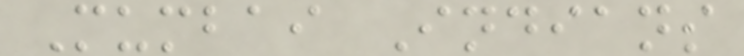Mumbai Indians
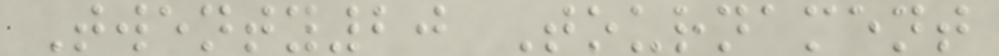Twenty20 Tournament
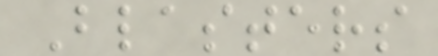Blasters
